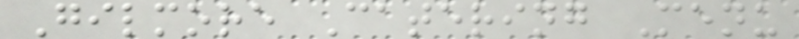Gilmore Catering Menu
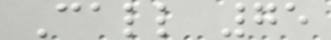Call 75
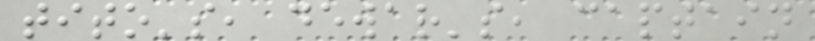tito's, dewar's, captain
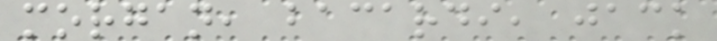morgan, bacardi, jack
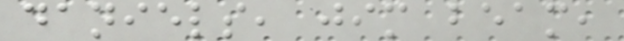daniels, jim beam,
